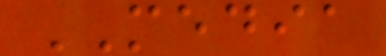MEDIA
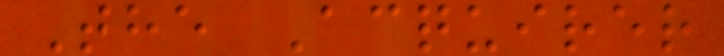The Acquirer
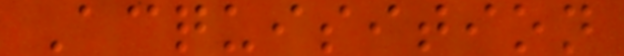Acquisition
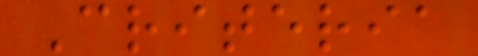Criteria
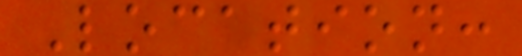Location:
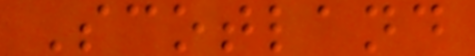Scotland
